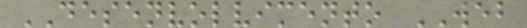DESENVOLVIMENTO WEB
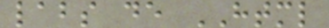labs de HTML
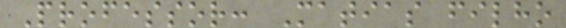Professor: Matias filho
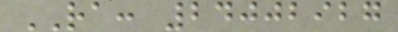RA: 24002927
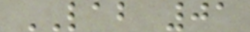LAB 01
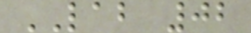LAB 02
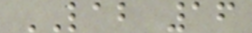LAB 16
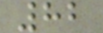82
